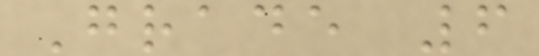Grade 6
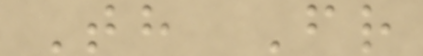Th Fr
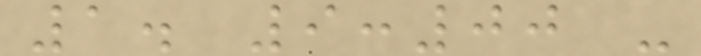1. 9:00 -
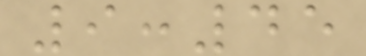9:45
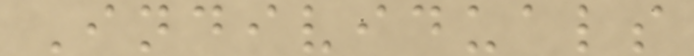Individuals
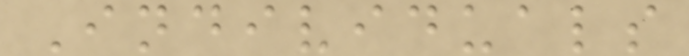Individuals
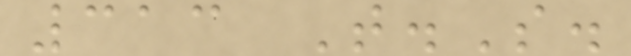313 T.S.
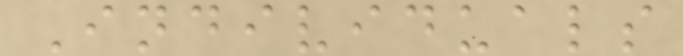Individuals
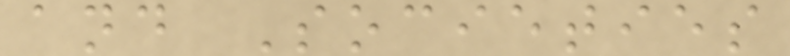and Societies
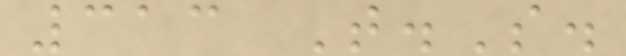313 T.S.
